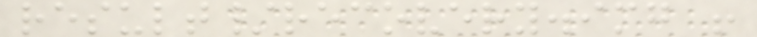result/recovery.img !
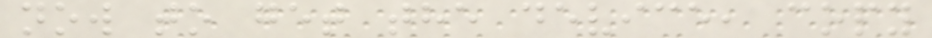now to get the device, copy
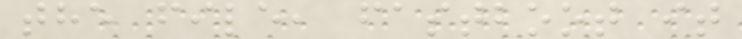the file, fastboot it
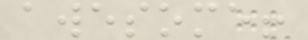awesome!
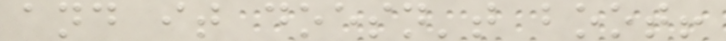and it doesn't boot!
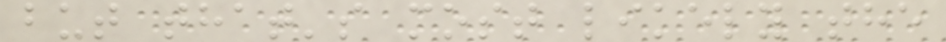but that's most likely the
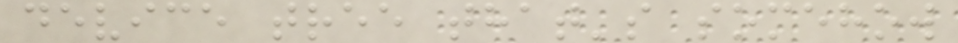device tree that's somehow
